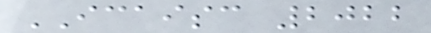ICAISC 2022
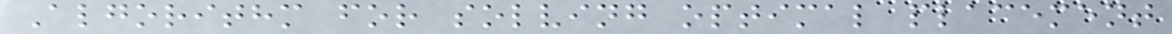Algorithm for solving optimal placement
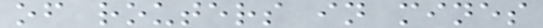of routers in mines
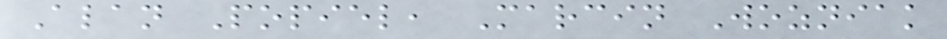Alan Popiel, Marcin Wozniak
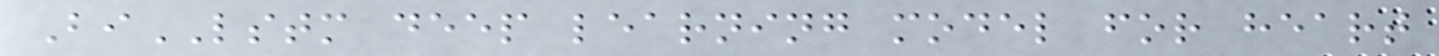BiLSTM deep learning model for heart
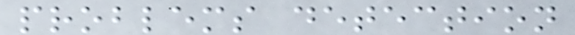problems detection
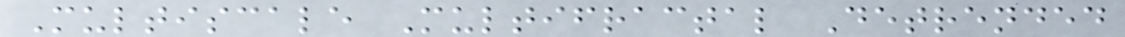Multiscale Multifractal Detrended
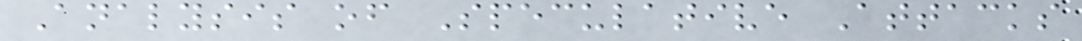Analysis of Speculative Attacks
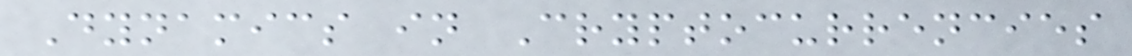Dynamics in Cryptocurrencies
